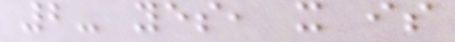2- yes, it is
